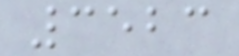3523
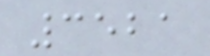3521
